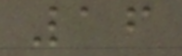16
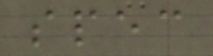spec
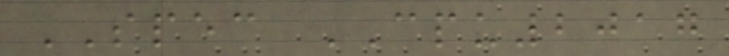SPEC CPU2017
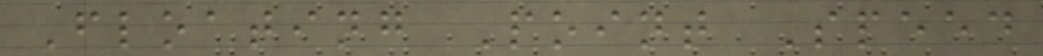Floating Point Speed
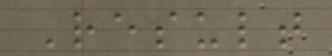Result
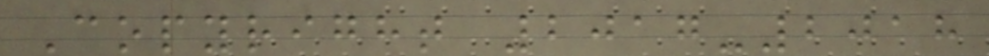Copyright 2017-2018
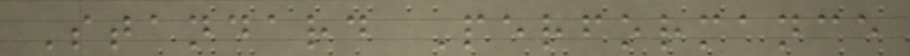Standard Performance
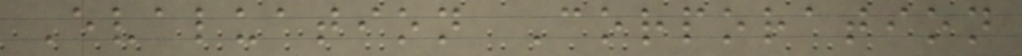Evaluation Corporation
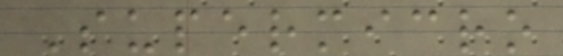Supermicro
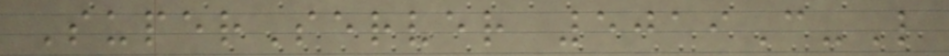SuperServer 5019C-L
